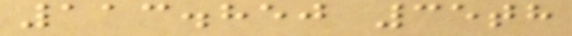113.850 35th
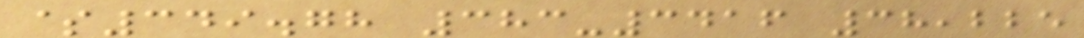$349.78 383-3416 38,225
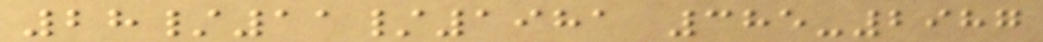28/11/1981 385-2987
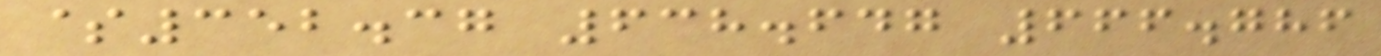$352.37 638.647 666.786
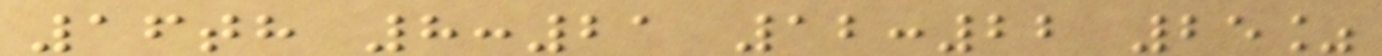16th 8:21 12:22 25%
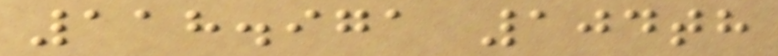118.971 104th
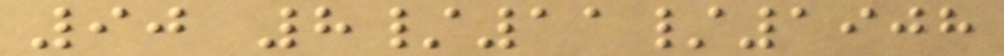90 8/11/1908
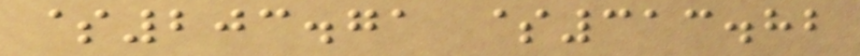$203.71 $313.82
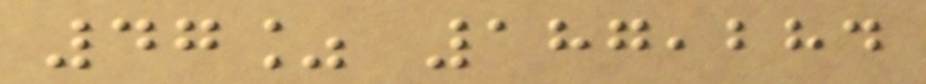47% 187,284
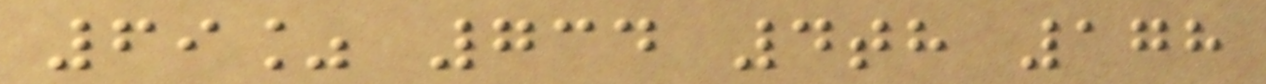69% 734 4th 178
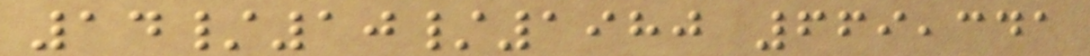14/10/1980 669,341
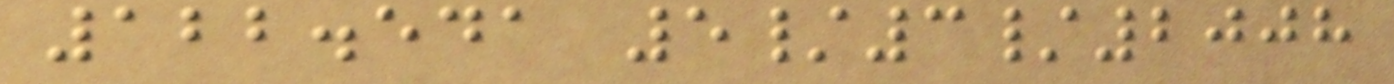122.541 5/3/2008
